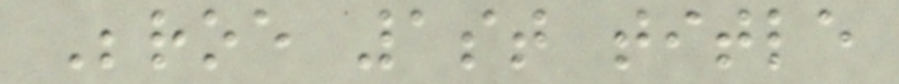Beroe 1st title
